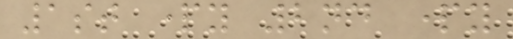1st party 2nd party
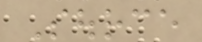Source
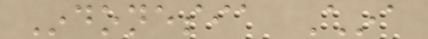Indonesia China
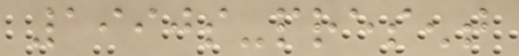1990s-present
